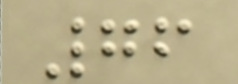76
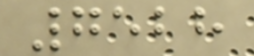7528
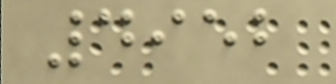4952
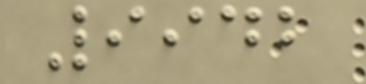9942
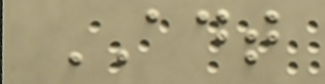ADT
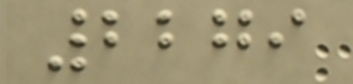2279
